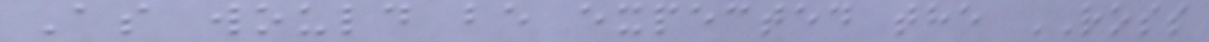As would be expected the ROSS
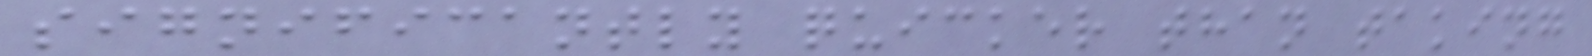significantly quicker than taking
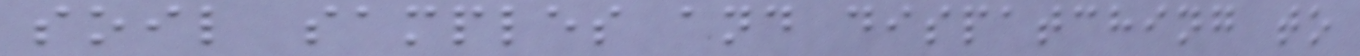soil samples and dispatching to
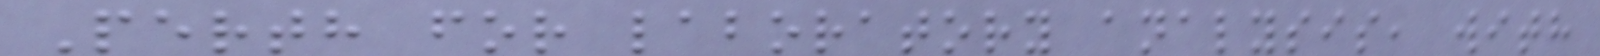Perth for laboratory analysis, with
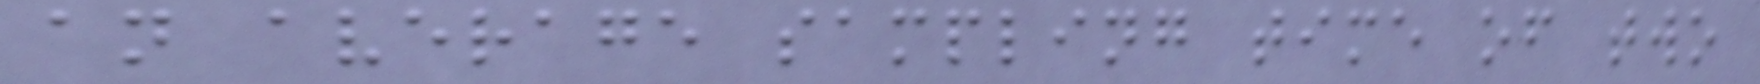an average sampling time of two
